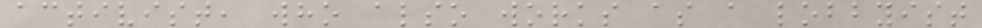activist, who also works as a lobbyist
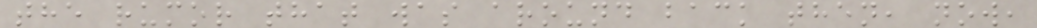the rumor that was around back then, now,
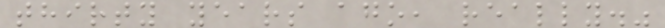thirty years ago, really."
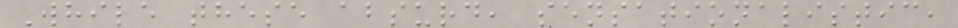While these absurd, sensationalistic,
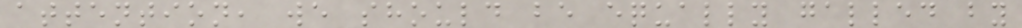attention, we should be equally galled by
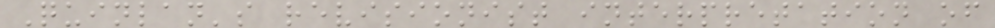Quinlan's revisionist interpretation of
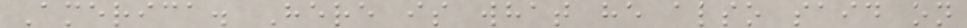America. Here is what he also said on
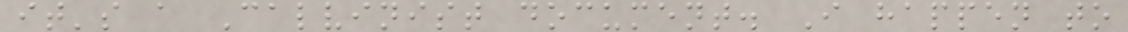it's a Calvinist document. I happen to
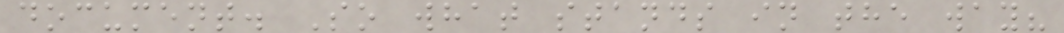document. So what stands in the way?
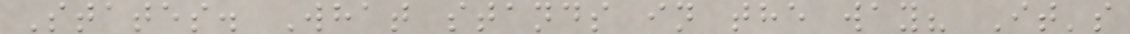States. What stands in the way? It's
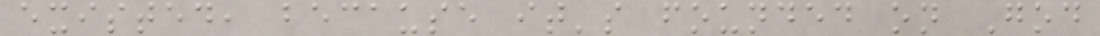existed, because it's founded on God
